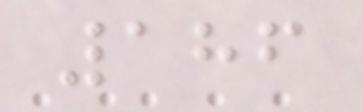186
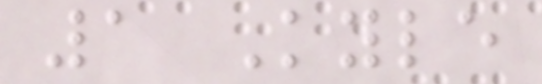1 Kyle
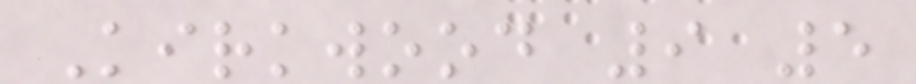Kirkwood 9 5
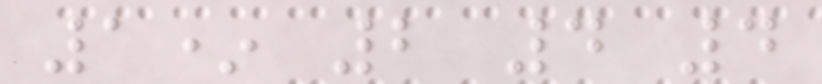1* 2 4 4
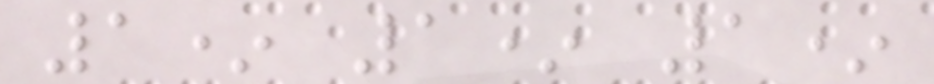1* 1* 1*
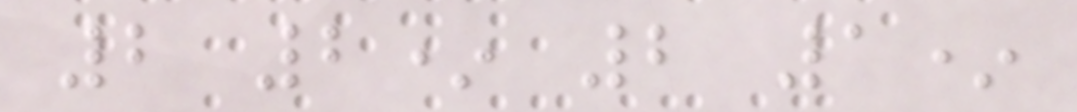2 2* 2 1*
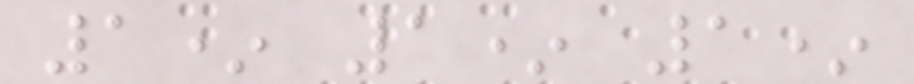1* 1* 1*
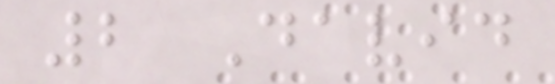2 David
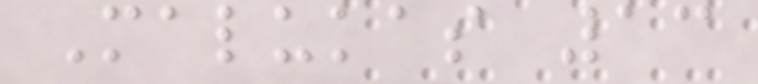Malukas 13
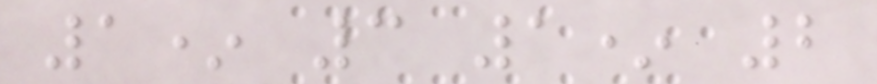1* 3 1* 2
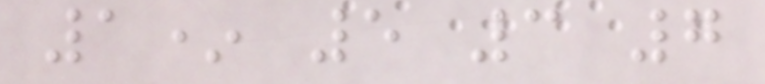1* 5 3 7
